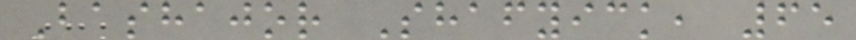Bashajor Shafyick, 65
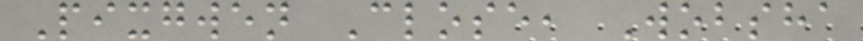Pixgwen Close, Wobsha
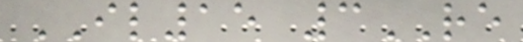IL15 3RE
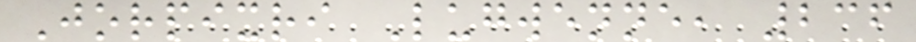Jorpixri Lugwenne, 236
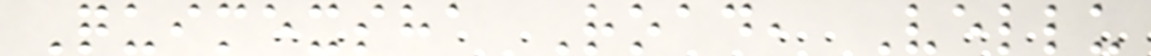Quimexsha Road, Vellu
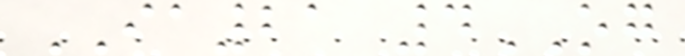IA21 4OG
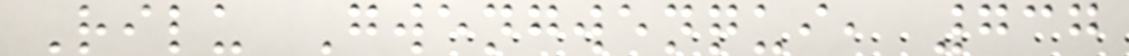Rilu Gwengwenqui, 737
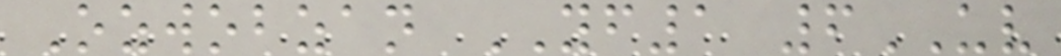Ozwobzan YF1 6UV
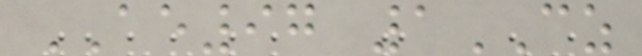AE97 1CZ
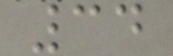34
